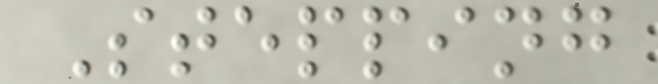Stepping
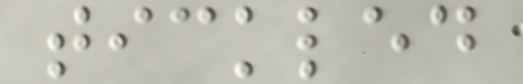tickled
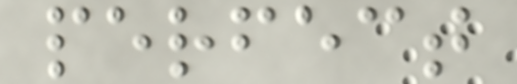perfect
